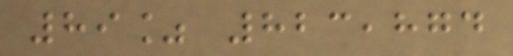89% 823,874
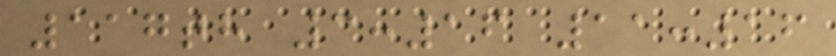117th 3:16 11:16
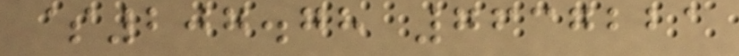$207.78 7637221
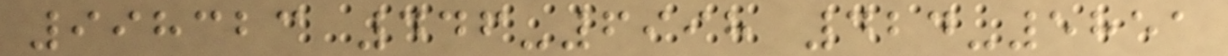998323 446-6998 424-5851
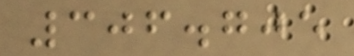306.705
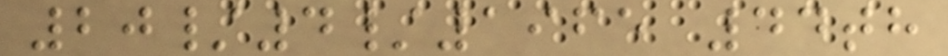20/4/1965 44th
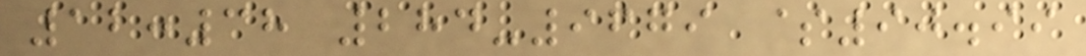12:38 284-9679 $90.99
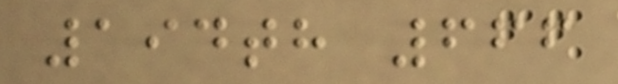194th 666
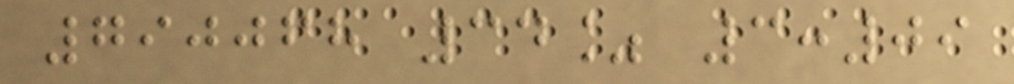790068 34% 3:09
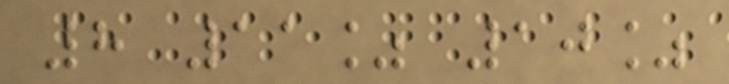8 11% 10%
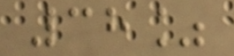38%
